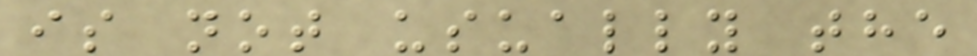is not usually the
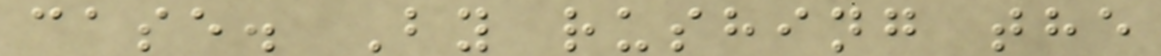case. By rushing the
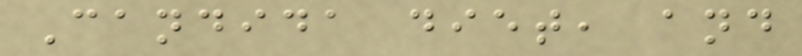Candida diet, and
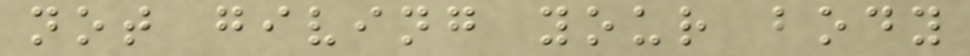not giving your body
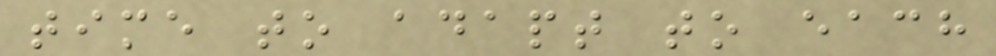time to adapt to each
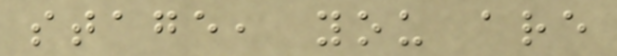stage, you are
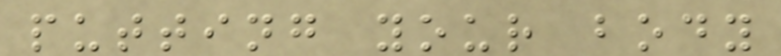putting your body
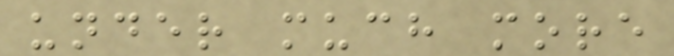under much more
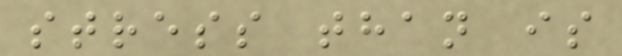stress than is
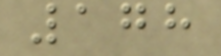178
